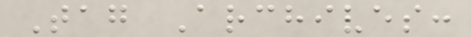Tag Archives:
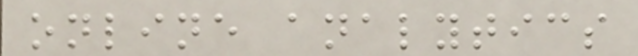online analytics
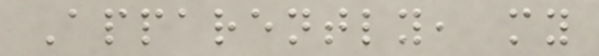Apparently, my
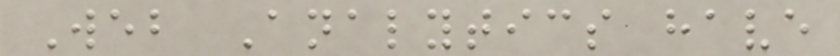Web Analytics have
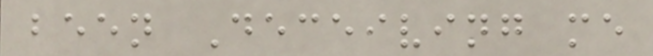been Deceiving me
